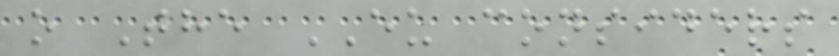o The EU considers
